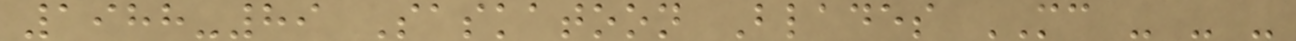1988-89 Saskatoon Blades MC - - -
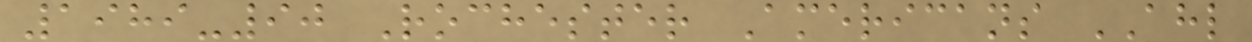1989-90 Rochester Americans AHL
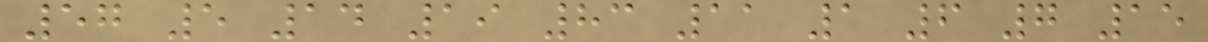57 5 14 19 83 11 1 6 7 15
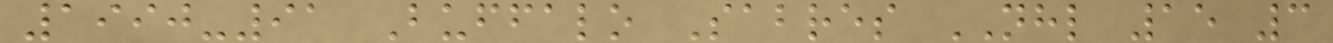1990-91 Buffalo Sabres NHL 15 3
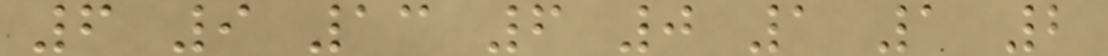6 9 13 6 0 1 1 2
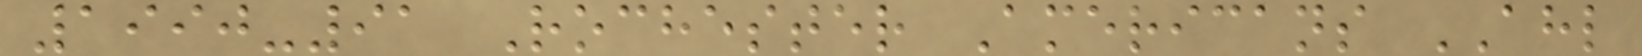1990-91 Rochester Americans AHL
